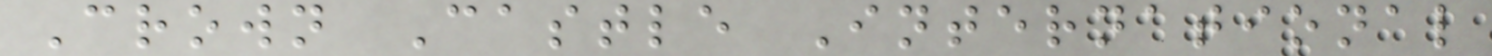Crown Castle International
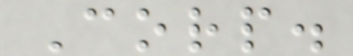Corp.
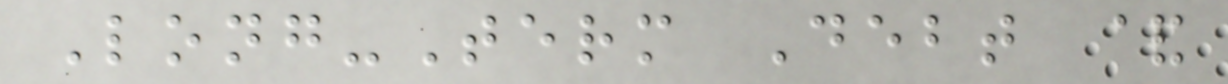Long-Term Debt &
